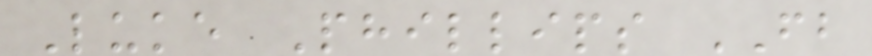Luke Phillips FB
